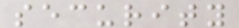security
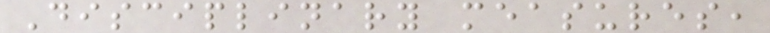Disciplinary measures,
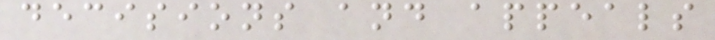decisions and appeals
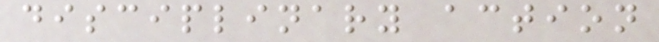disciplinary action
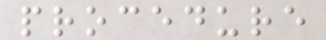procedure
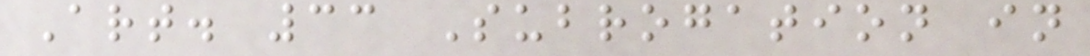Art. 33 Subrogation in
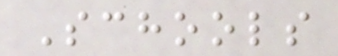Schools
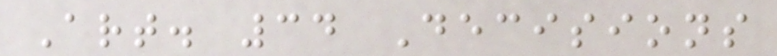Art. 34 Decisions
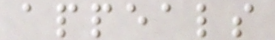appeals
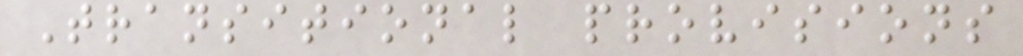Transitional provisions
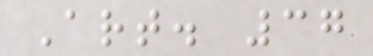Art. 37
